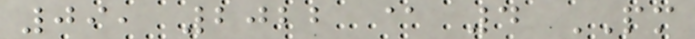09, 2022 @ 4 PM
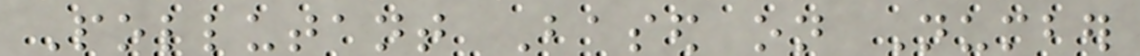Pollutant Based on Number
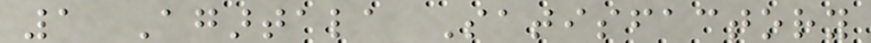1 Agartala Satisfactory
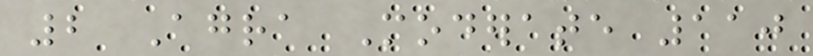2 Agra Moderate 110
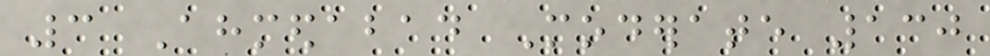3 Ahmedabad Moderate 130
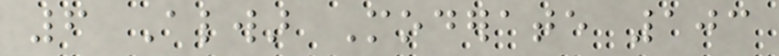6 Alwar Moderate 103
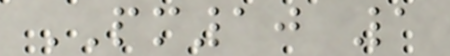PM10 1
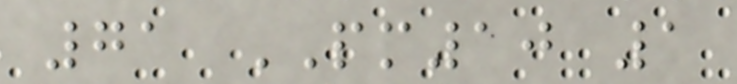71 PM10 1
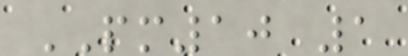PM10 1
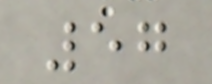57
